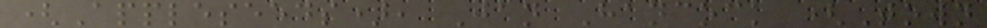(Appleseeds), Jan Hancock (Town
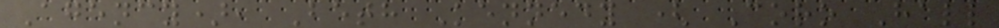Agency), Beth Kennedy ( Coro Hall
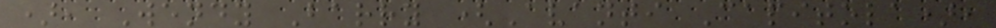), Wendy Barry (Avanti Capitola),
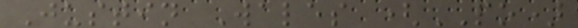Justin Wales (PO)
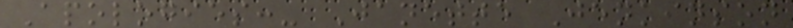Apologies:- Janette Jenkinson
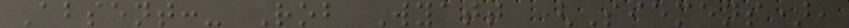Absent:- Rob Wyatt (Siemens),
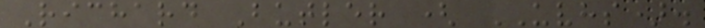Richard Butler ( UVHS).
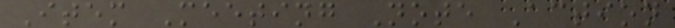Item Meeting Note Action
